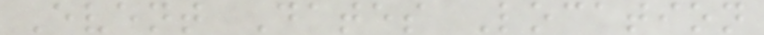Event Dates Location
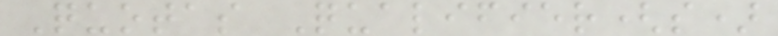Quotas Qualifier(s)
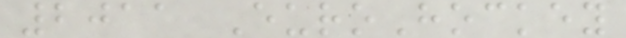2011 EuroHockey
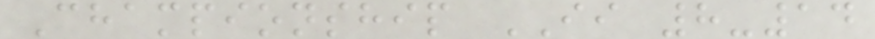Championship II 8-14
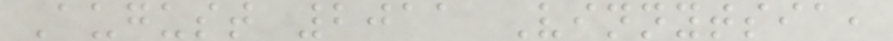August 2011 Vinnytsia,
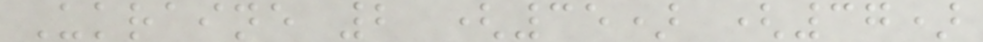Ukraine 2 (35) (37)
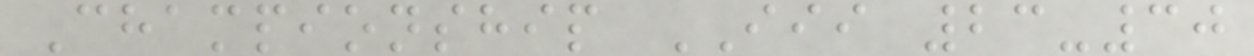Championship III 23-30
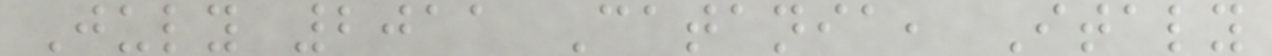July 2011 Catania, Italy
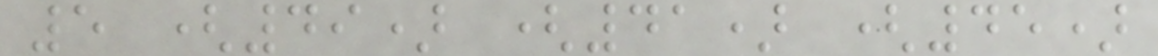5 (49) (41) (45)
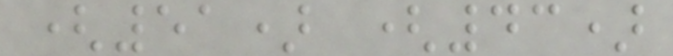(51) (43)
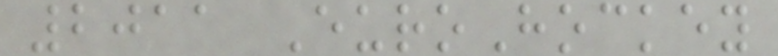2011 EuroHockey
